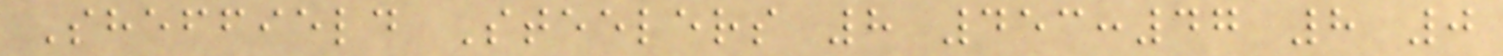Sheffield Steelers 8 453:47 8 0
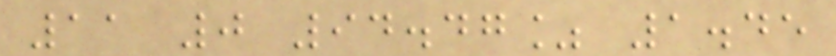11 0 94.47% 1.45
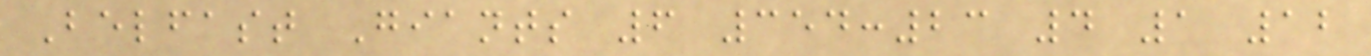Belfast Giants 6 354:23 4 1 12
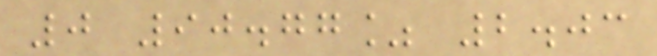0 90.77% 2.03
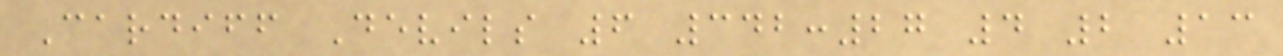Cardiff Devils 6 342:27 4 2 13
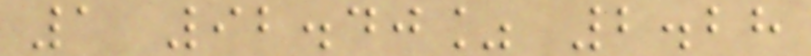1 92.40% 2.28
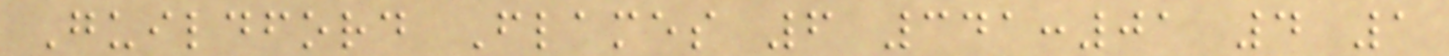Guildford Flames 6 341:01 4 1
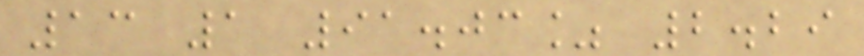13 1 91.03% 2.29
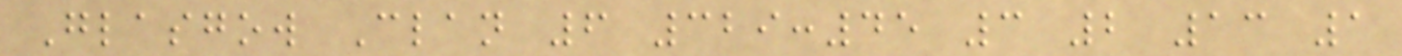Glasgow Clan 6 329:45 3 2 13 1
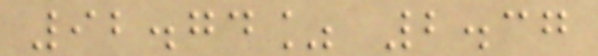92.74% 2.37
